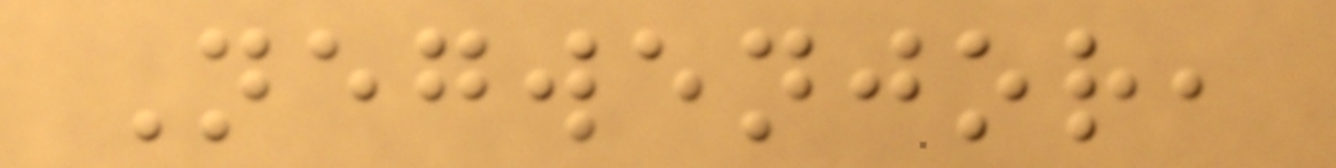Negwenjor,
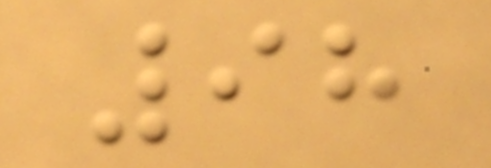98
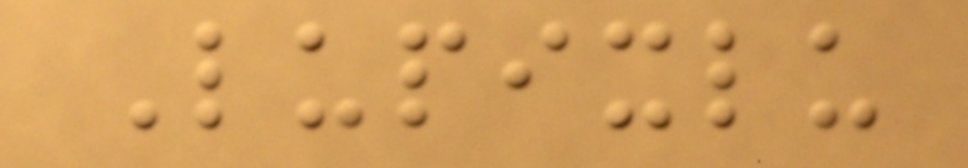Lupixlu
